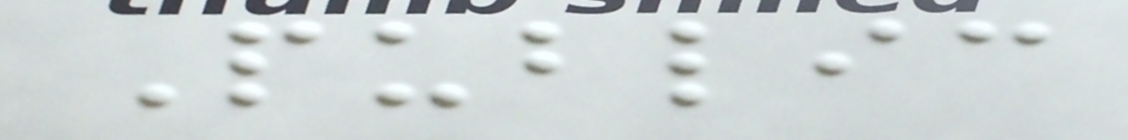Public
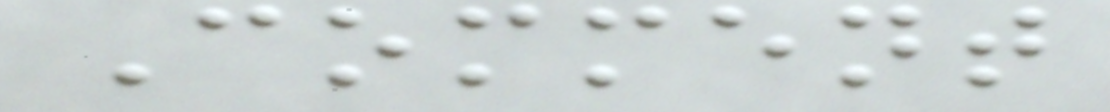Comment
